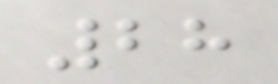28
